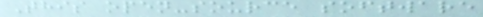This open-source software
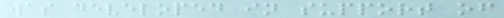was developed in support of
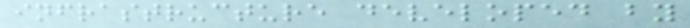infrastructure developed by
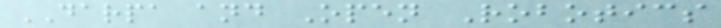DARPA and Open Robotics
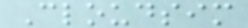Cloudsim
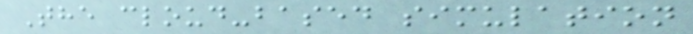The cloud-based simulation
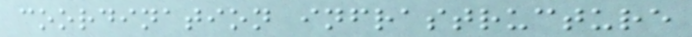coordination infrastructure
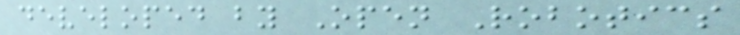developed by Open Robotics
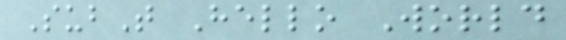SubT Hello World
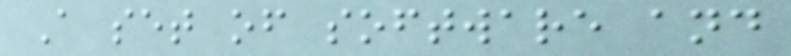A set of software and
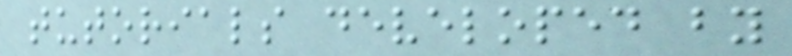tutorials developed by
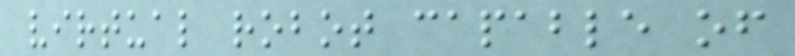virtual robot capable of
